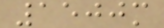1500m
